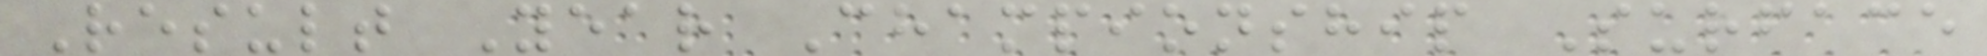Result Year Championship Surface
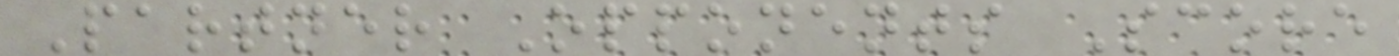Partner Opponents Score
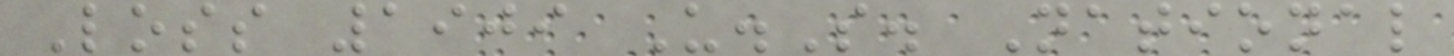Loss 1909 U.S. National
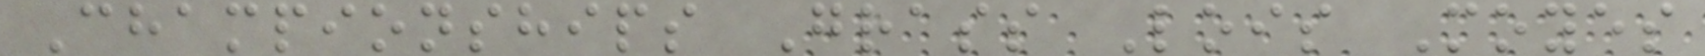Championships Grass Lois Moyes
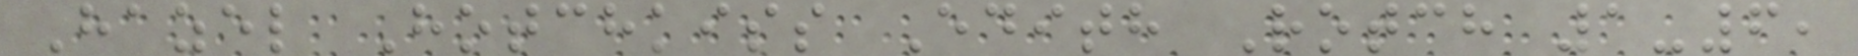Hazel Hotchkiss Edith Rotch 1-6,
